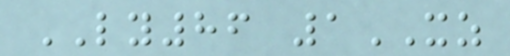LY86 1XZ
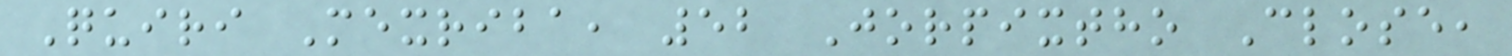Quiri Mexriba, 52 Jorpixtho Close,
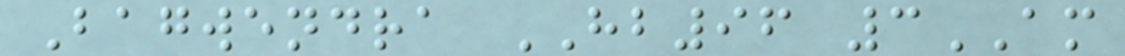Bagwendra HB96 3AM
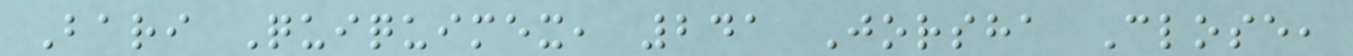Bari Quiquimex, 241 Jorsha Close,
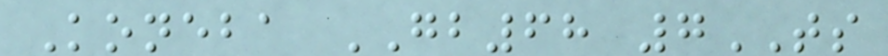Koneba GB68 7TS
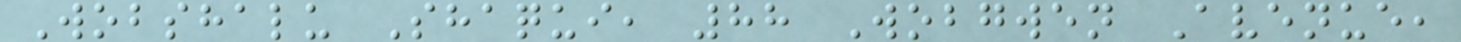Wobshalu Shaqui, 88 Wobgwen Avenue,
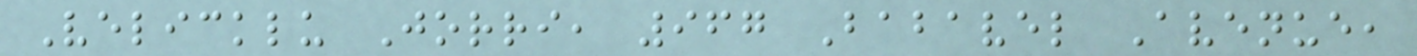Velicklu Jorri, 967 Babavel Avenue,
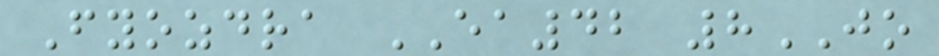Fyozdra EA42 8JO
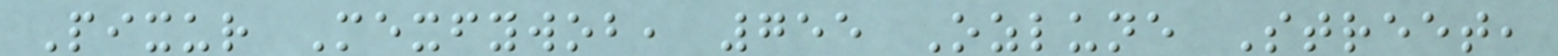Pixur Mexfywob, 755 Ozlune Street,
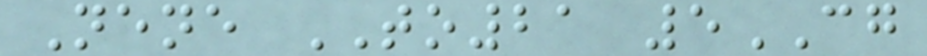Nene TO21 5CG
